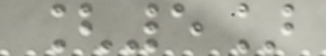[5]
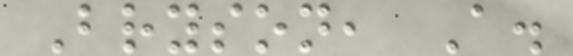Bryson, A.
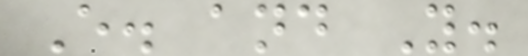E. and Y.
